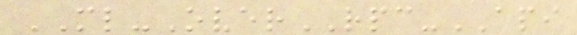ML-OverRPC-API
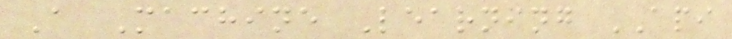A Machine Learning API
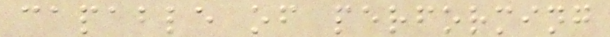capable of performing
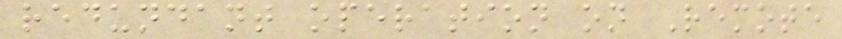redundant operation on Remote
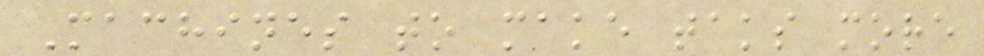Machines to make taks more
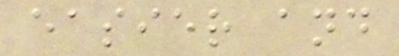easier and
